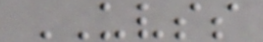UVSS
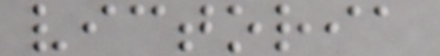victoria
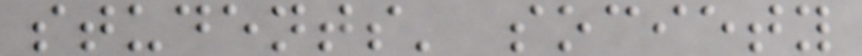students' society
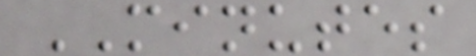MINUTES
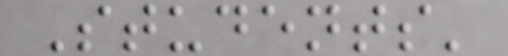Students'
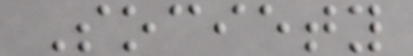Society
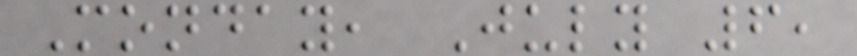Monday, July 6,
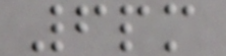6pm
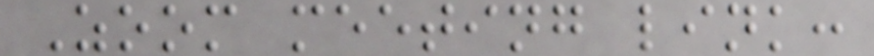Zoom meeting link:
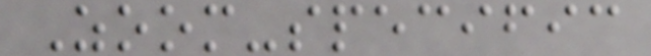Zoom-specific
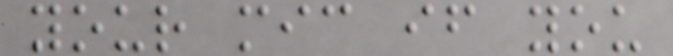your mic if you
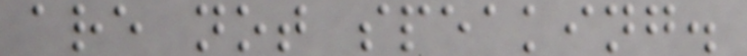are not speaking.
